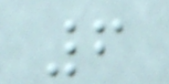6
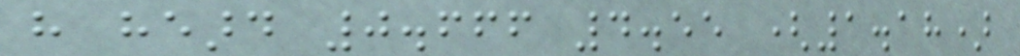have heard 0.666 4.55 (1.18)
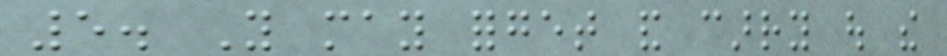5. You may forget and carry out the
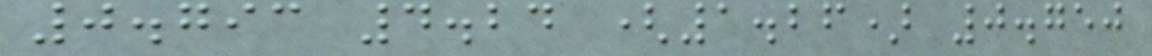0.793 4.24 (1.26) 0.750
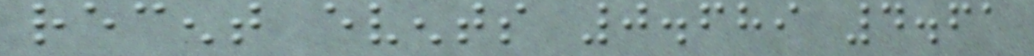recent events 0.689 4.61
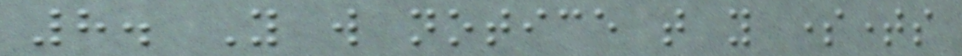8. You will notice that you sometimes
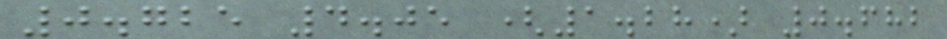0.725 4.05 (1.28) 0.682
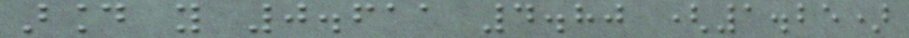around you 0.611 4.80 (1.25)
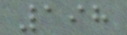198
